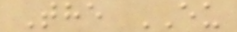The EU
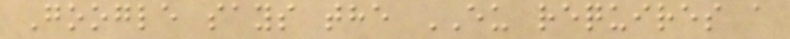Google says the EU requires a
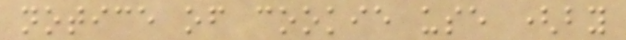notice of cookie use (by
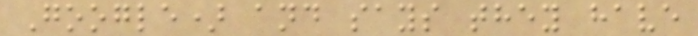Google) and says they have
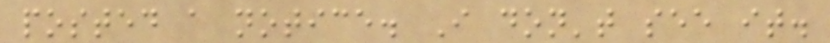posted a notice. I don't see it.
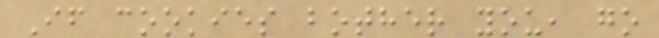If cookies bother you, go
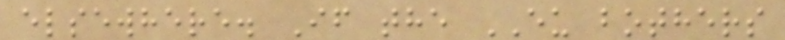elsewhere. If the EU bothers
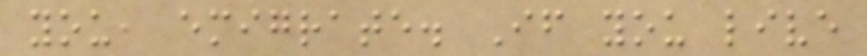you, emigrate. If you live
